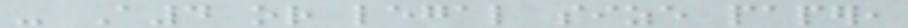- A4 or legal size paper,
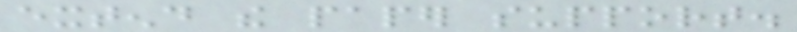extend the paper support.
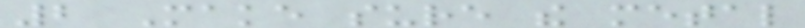2 Make sure the metal
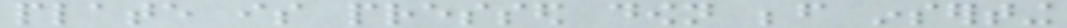plate is pressed down before inserting
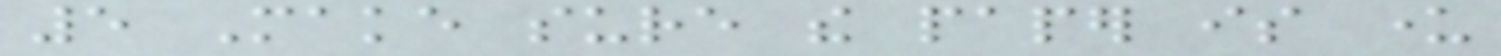5 Make sure the paper is under
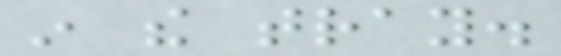in the tray.
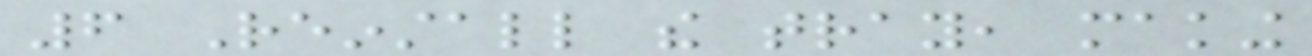6 Reinstall the tray, making
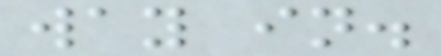way in.
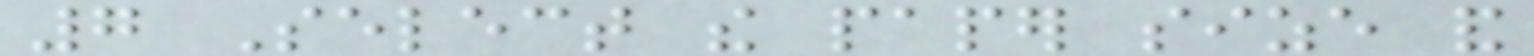7 Select the paper size and
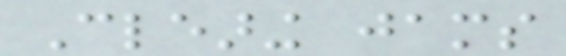Clearing jams
